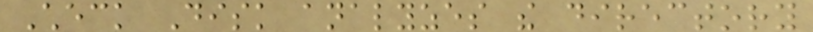Check Disk analyzes the directory
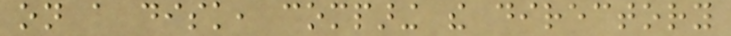on a disk, comparing the directory
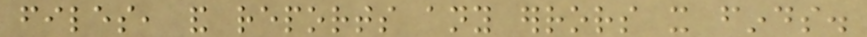files, and reports any errors it finds.
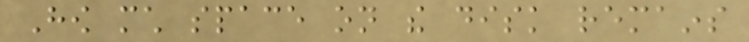How much space on the disk remains
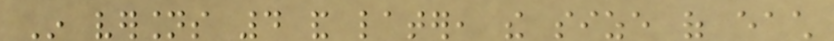In versions 4 and later, the size of each
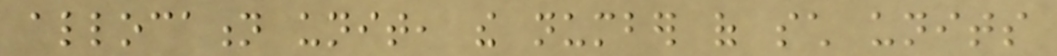allocation unit, the number of such units
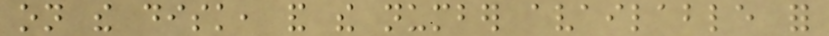on the disk, and the number available for
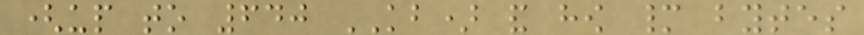(up to 640 KB) and how many bytes
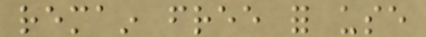remain free for use
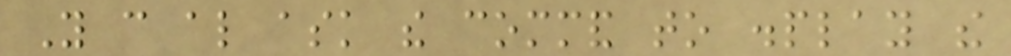You can also ask the command to display the
